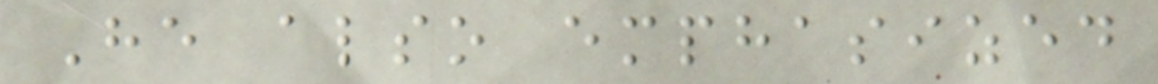He also emphasized
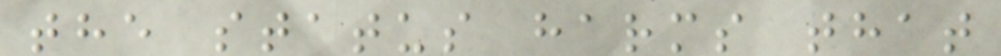the status harms that
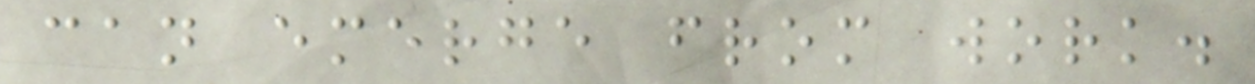can emerge from work.
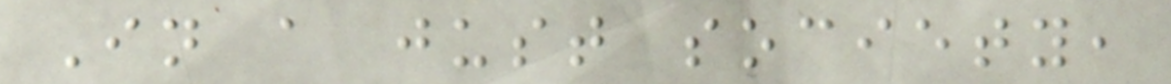In a just society,
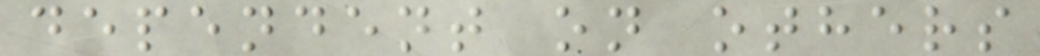dependent on others
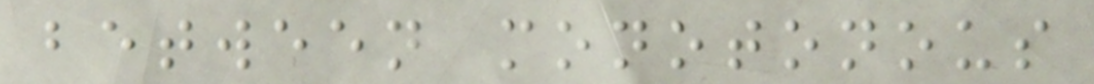between monotonous
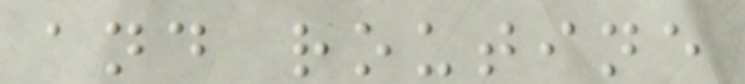and routine
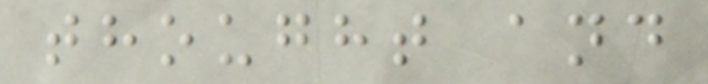thought and
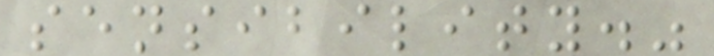sensibility."
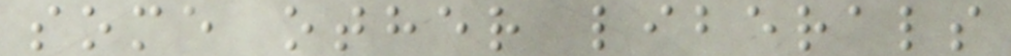some other liberals
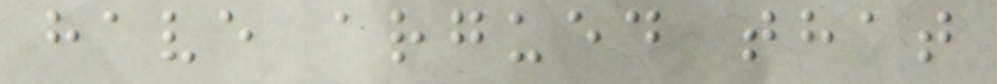have argued that
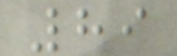89
